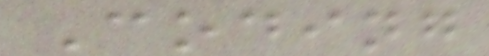Coding
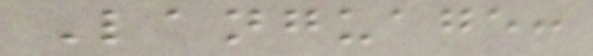Language:
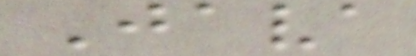Java
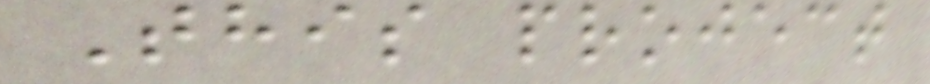This project
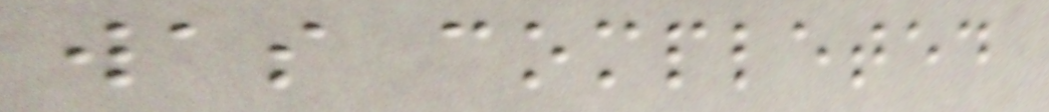was completed
